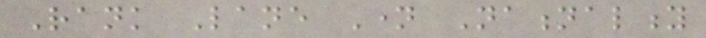Rank Lane Name Nationality
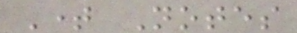Time Notes
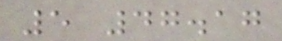5 47.17
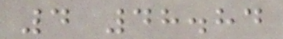4 48.84
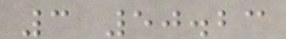3 50.23
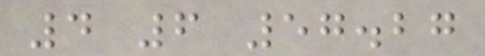4 6 57.27
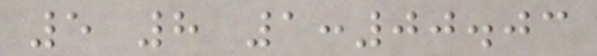5 8 1:00.03
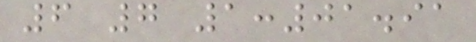6 7 1:01.91
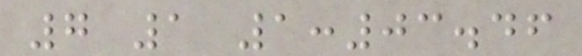7 1 1:03.46
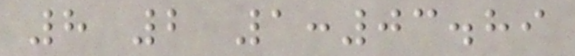8 2 1:03.89
